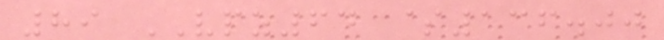89 VPZ64 $136.00
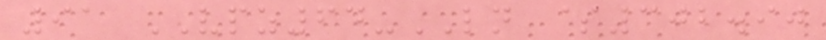91 VPZ64-LN $302.90
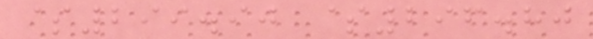$299.90 $296.80
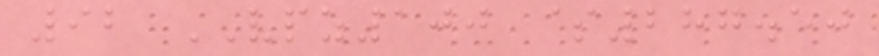92 VPZ100 $287.50
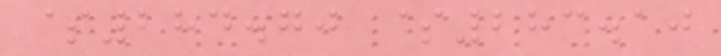$284.70 $283.10
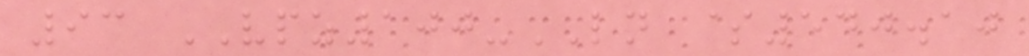93 VPZ100-LN $540.10
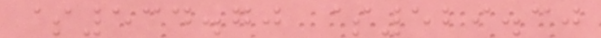$534.70 $529.30
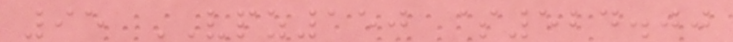95 VPZ150 $524.00
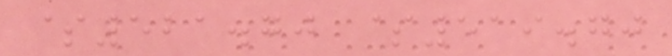$521.70 $519.70
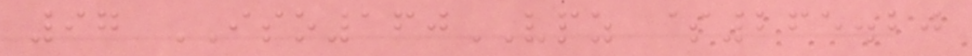97 ISO160VPZ $265.20
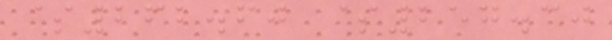$262.60 $257.30
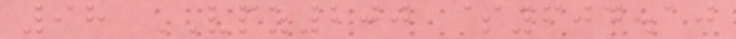98 VPZ200 $604.10
